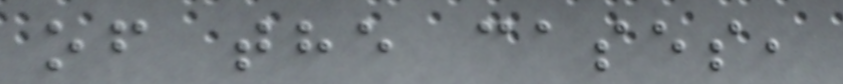of the cases,
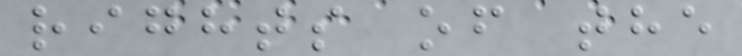rights of the
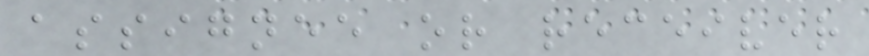assignee or receiver
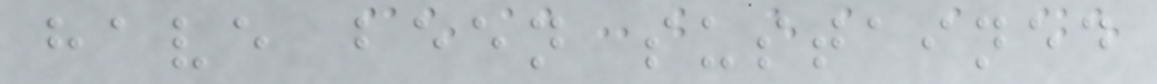have been sustained
